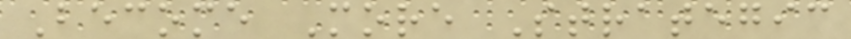Become More Strategic
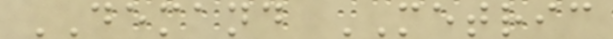DEMAND METRIC
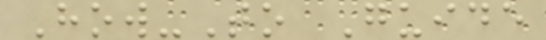How-To Guide
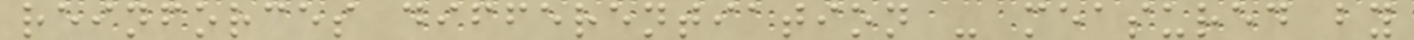reinforces differentiation - measured by
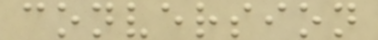conversion
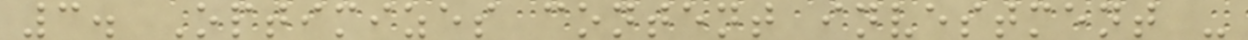3. Optimizes content investment -
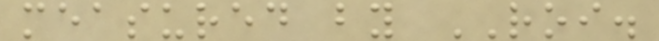measured by ROI.
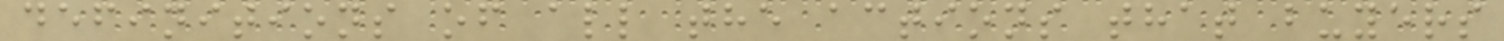definitions of all the actions that buyers
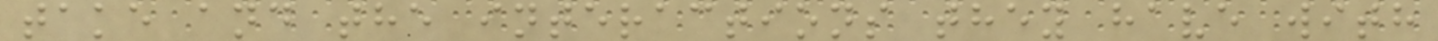take and the interactions they have with
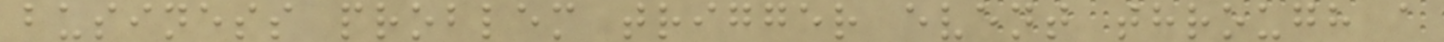business problem trigger event through a
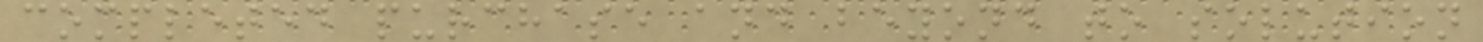completed purchase and beyond to solution
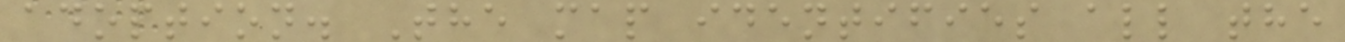adoption. The map identifies all the
